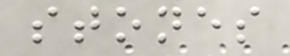stones
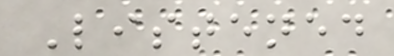Listened
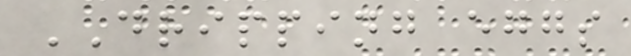DRIPPING eggs
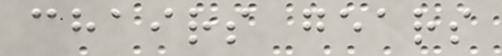chairs gears
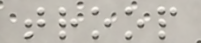troop
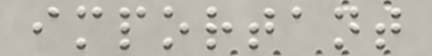important
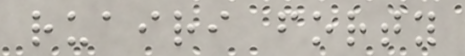ruairi forty
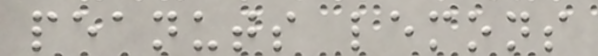peanuts lemons
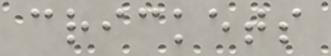crickets
